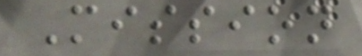Mission
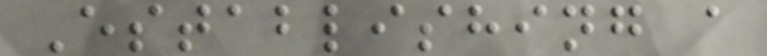Establishing a
